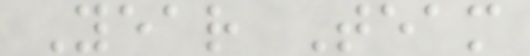Year Team
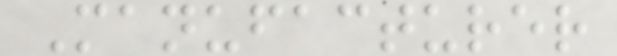Manufacturer
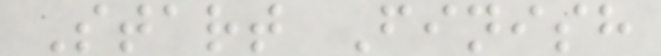Start Finish
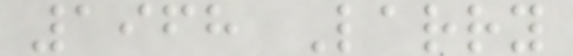1968 Larry
